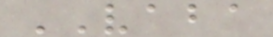VABA
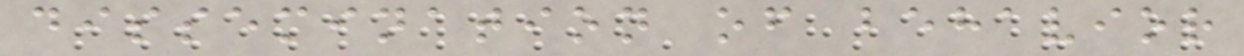dissemination of behavior
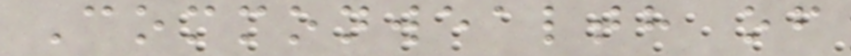Commonwealth of
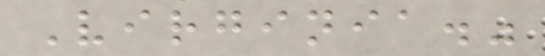Virginia."
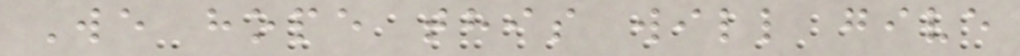We hope this will give
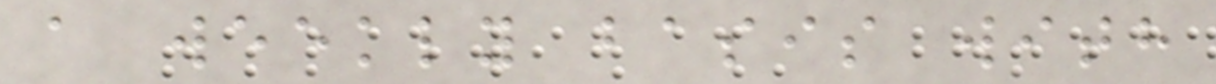a weekly basis with
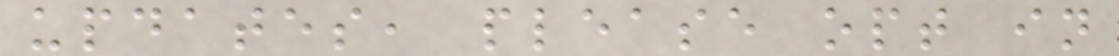updates, please opt in
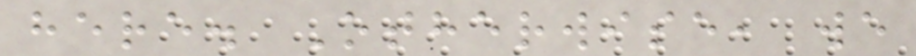here. Otherwise, we
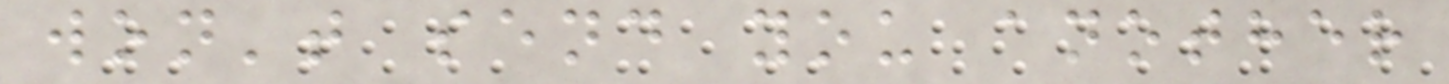won't send you another
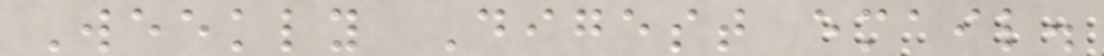Weekly Digest email.
